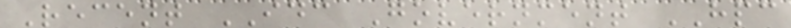Recent IDC Government HPC
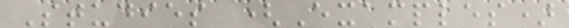Studies (Examples)
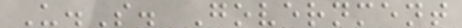U.S. Government
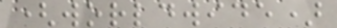(worldwide)
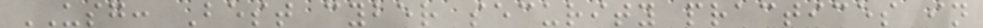USG: Best cyber security practices in
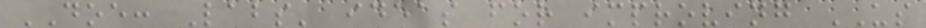DOE: Labs' ideas for improving US
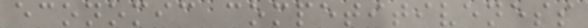economic competitiveness
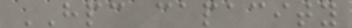HPC capacity
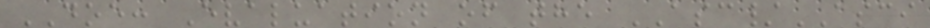DOE: Evaluation of the ASC/ASCI
